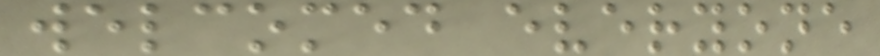welcomed everyone
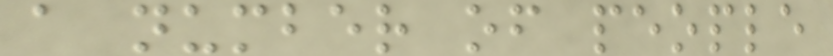a number of people
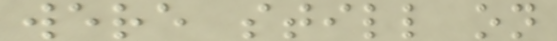were still on
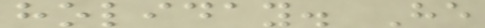holiday. He
